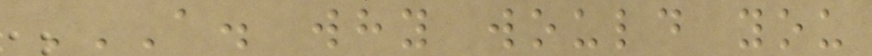A. WHY WOULD YOU
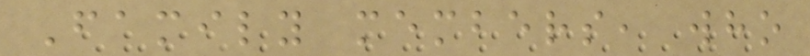Family members, who
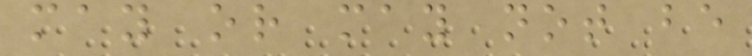may or may not be
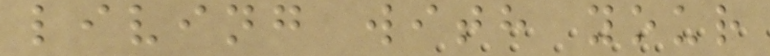living with your
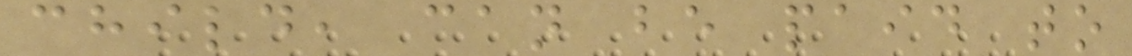child, can be paid to
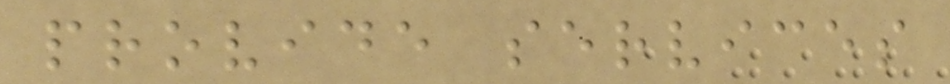provide services
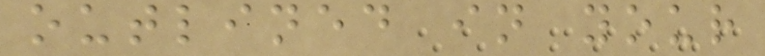outlined in your
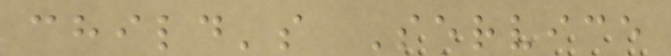child's Service
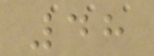48
